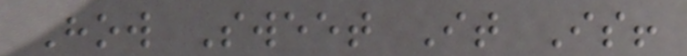How Sweet It Is!
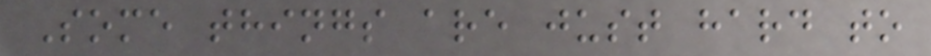Some things are just hard to
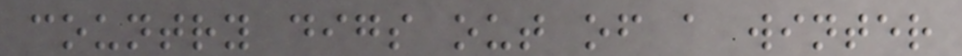country digs out of a winter
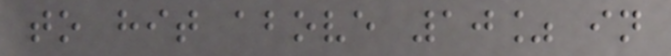to hit above 10% in
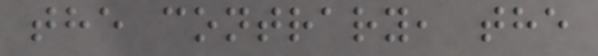the contrary, the
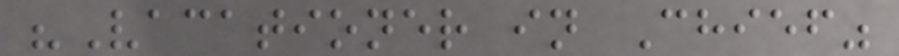"Vacationer in Chief"
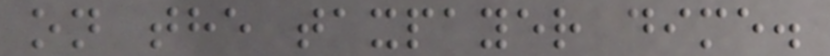on the taxpayer dime.
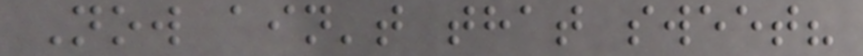Now ain't that sweet?
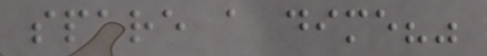spare a dime?"
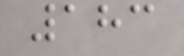183
